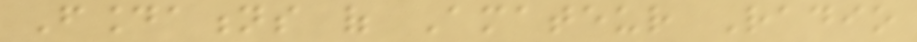Foundations of Amateur Radio
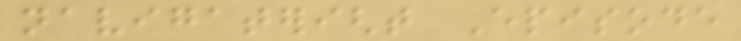navigateright Episode
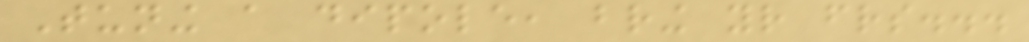Tuning a dipole, bring your friends...
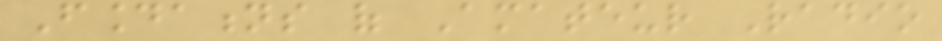Foundations of Amateur Radio
